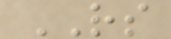RS
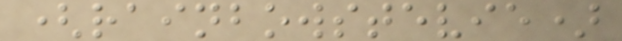(rainbowstevie)
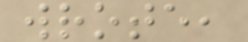wrote,
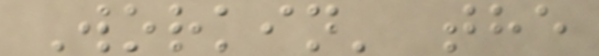Workin' the
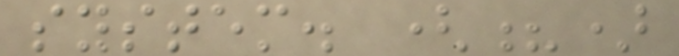system. (?)
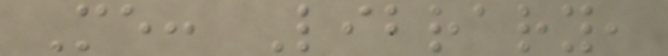Me: Library,
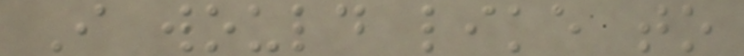I would like to
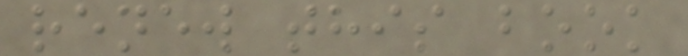renew this book
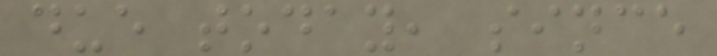due today, since
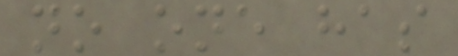no one has
